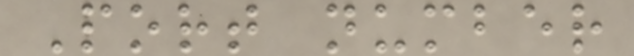Port number
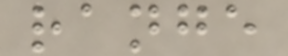range
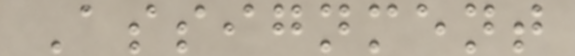Assignment
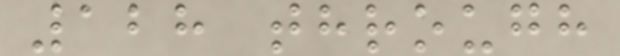128 through
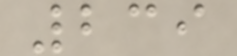239
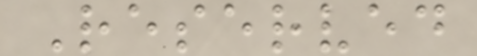Reserved
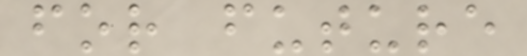for future
